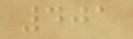401
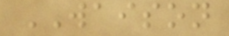WAISON
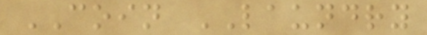COIN LAUNDRY
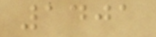1401
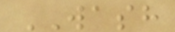WASH
